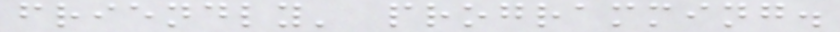friendly' programming.
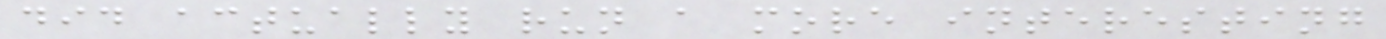did actually run a more interesting
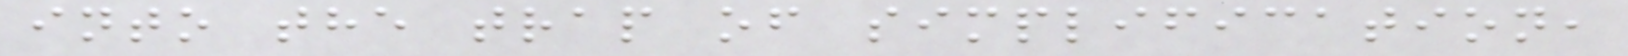into the trap of simplification,
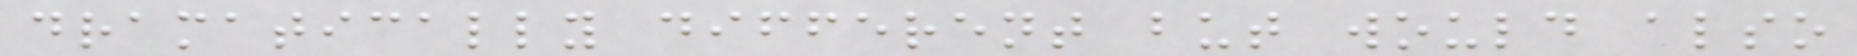dramatically different but would also
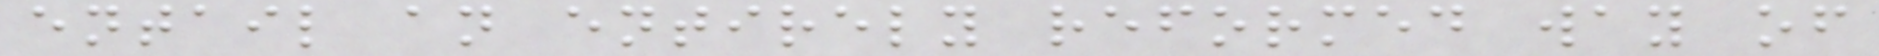entail an entirely reformed way of
